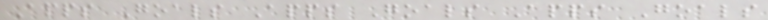Apps Goals Apps Goals Apps Goals
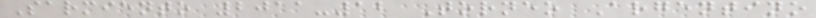Sarmiento 2011-12 Torneo Argentino
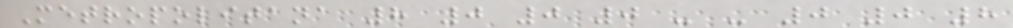Metropolitana 8 0 0 0 - - 0 0 8
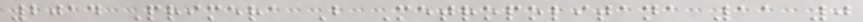2014 Primera B Metropolitana 11 0
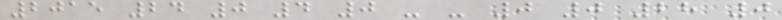2015 24 0 4 0 - - 0 0 28 0
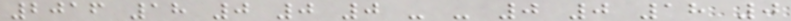2016 18 0 0 0 - - 0 0 18 0
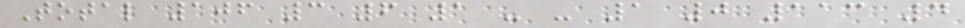Total 106 3 6 1 - - 1 0 113 4
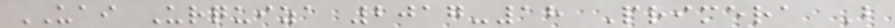UAI Urquiza 2017-18 Primera B
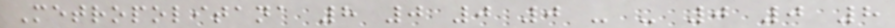Metropolitana 8 0 0 0 - - 0 0 8
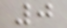0
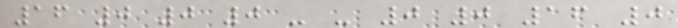16 0 0 0 - - 0 0 16 0
